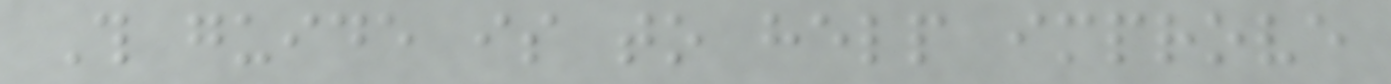This guide is to help improve
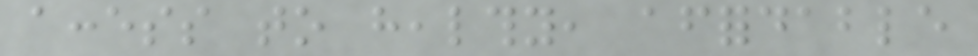access to healthy, affordable
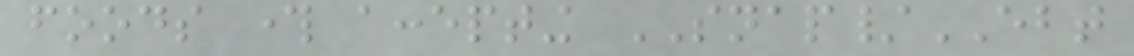foods through accepting SNAP/EBT
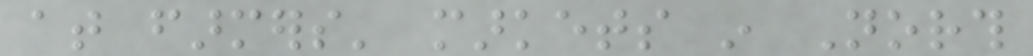at farmers' markets in North
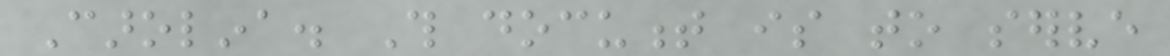Carolina. This document is to serve
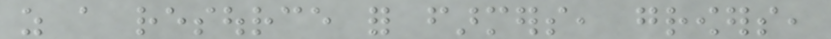as a resource for farmers, growers,
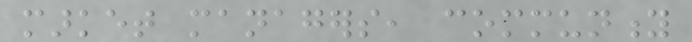market managers, community
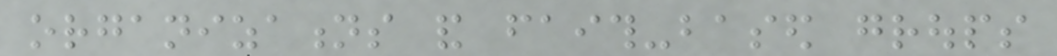organizations and faith-based groups
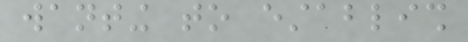wanting to establish
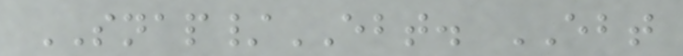SNAP/EBT. EBT
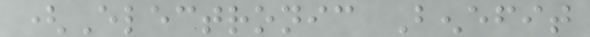(Electronic Benefit
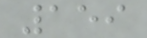159
